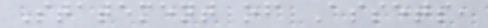Statement of Assets,
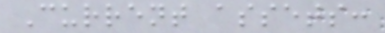Current assets:
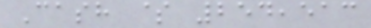Cash $ 254,513
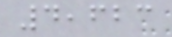4,623
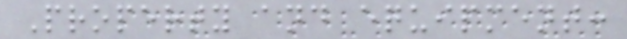Property and equipment:
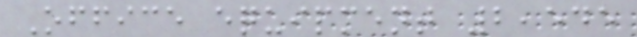Office equipment 2,545
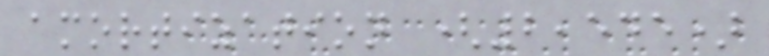amortization (2,545)
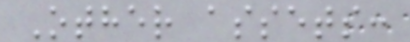Other assets:
